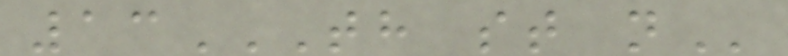13TH ST N
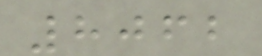8062
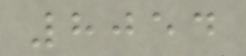8054
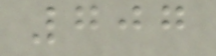707
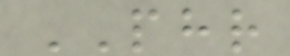PHR
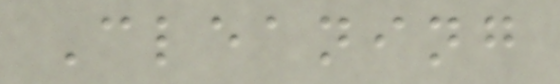Cleaning
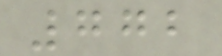772
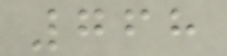768
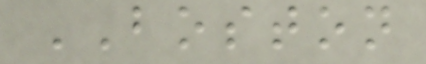BOSTON
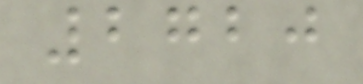2720
